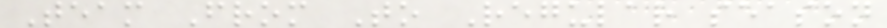Team From To Regular season
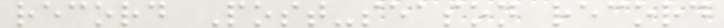record Post-season record
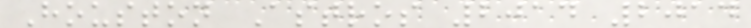Houston Astros 2014 2014
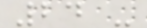24 -
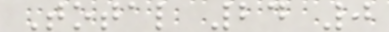Total 24 0
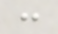:
